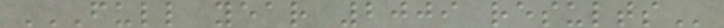FULL YEAR 2009 RESULTS
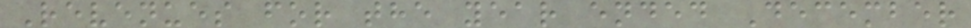Revenues for the year ended December
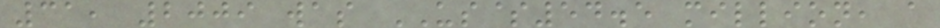31, 2009 was US$54.5 million, a
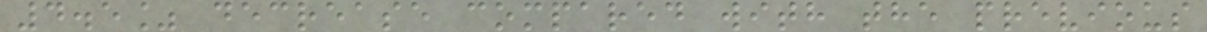4.5% decrease compared with the previous
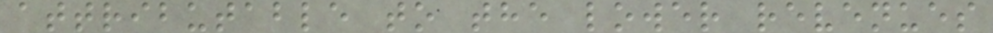attributable to the lower revenues
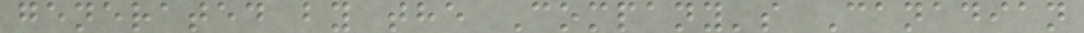generated by the Company's Canadian
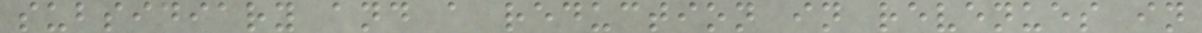subsidiary and a reduction in revenues in
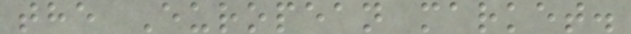the European market.
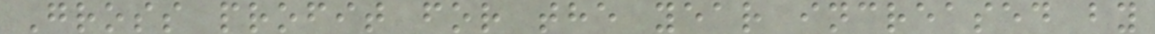Gross profit for the year increased by
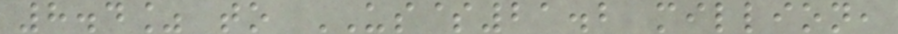8.4% to US$21.2 million,
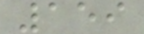159
